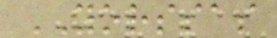YORSSAS
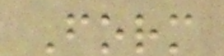Form
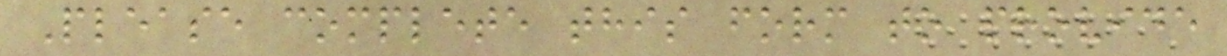Please complete this form to provide
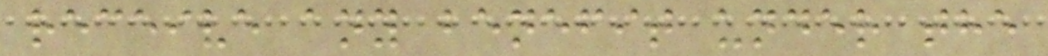receive any benefit under the
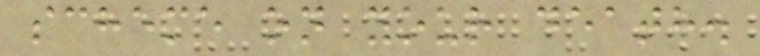scheme on your death.
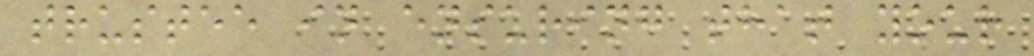trustee in ensuring that your
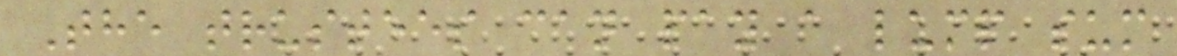The trustees can pay a lump sum
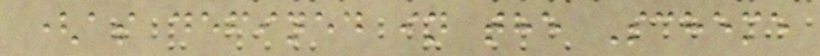(as defined in the Scheme
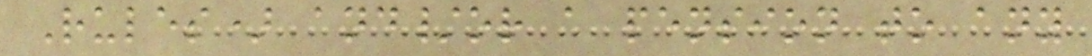Rules) and/or a pension to any
